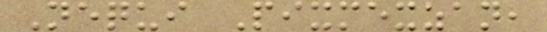Nequi Pixmexzan,
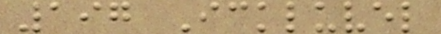197 Ickluvel
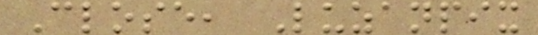Close, Luzanpix
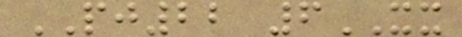PJ22 6XX
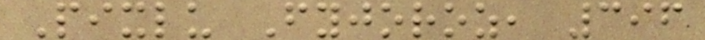Pixlu Fyjoroz, 396
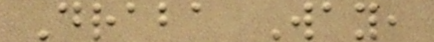Draba Way,
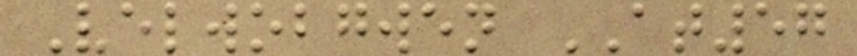Velwobgwen AT57
